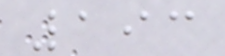193
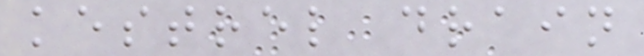kestrel drain
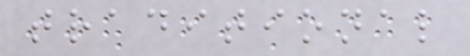traditional
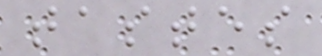tastes
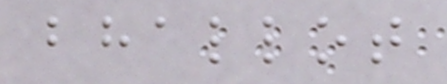bhallot
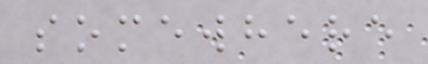somewhere
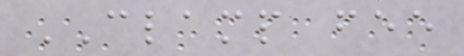CLAMP fee
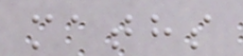maths
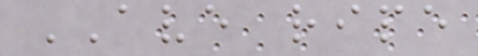AVE ripe
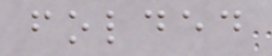folded
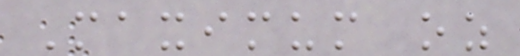Maximum oz
